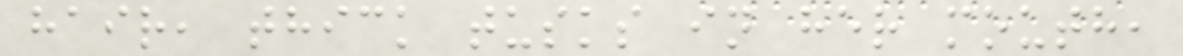hair, thick tusks in her mouth,
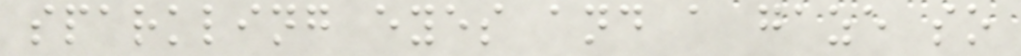sparkling eyes and a gaze so
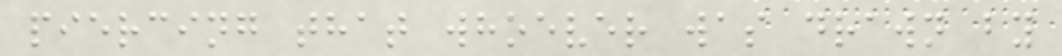piercing that whoever was drawn by
